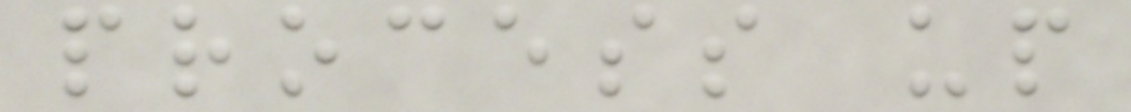process up
